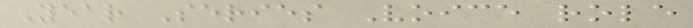Year Series Voice role
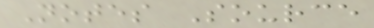Notes Source
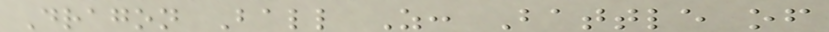Dragon Ball Z: Battle of
